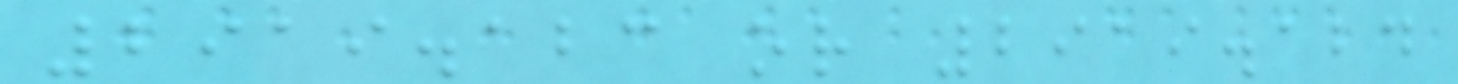2919.123 or 2919.124
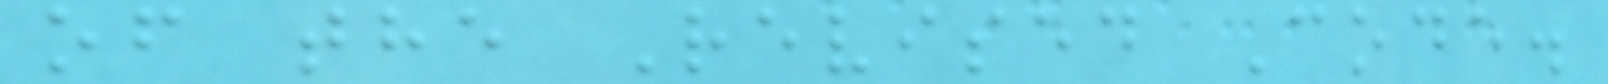of the Revised Code.
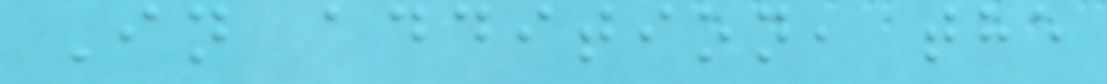In addition, the
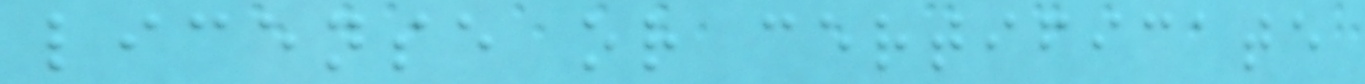license or certificate
